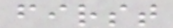first
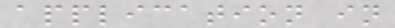application in
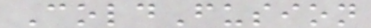ColdFusion
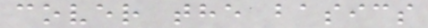cover the basics
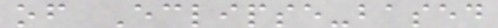of Eclipse-based
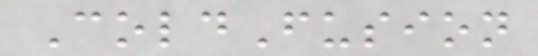ColdFusion
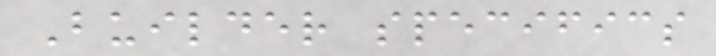Builder specifics
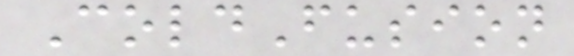ColdFusion
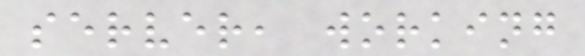server, working
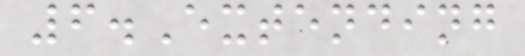6.Extending
